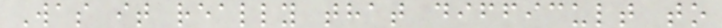Was it really that difficult to
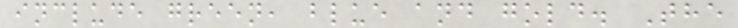include green, blue and gold. The
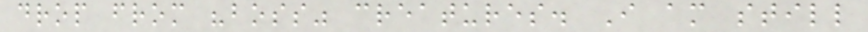drop from "boss" creatures. I am still
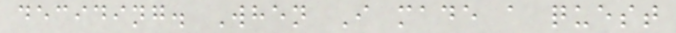deciding. When I made a quest
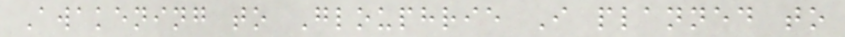Awakening to Glouphrie I planned to
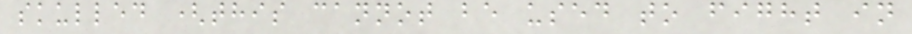skulled (this cannot be used to fight in
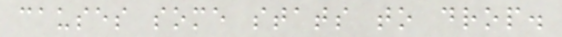causes some stats to drop.
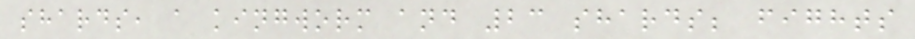shards, a kingworm and 23 shards; fights
